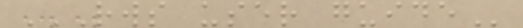RWS USER GUIDE
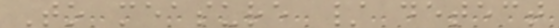To measure / detect
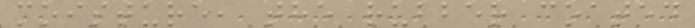moisture, the rubber coated
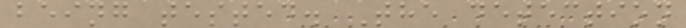being tested. The detection
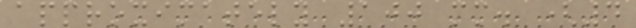approximately 100 mm. (4
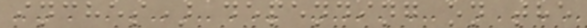inches) depending on the
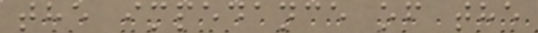the impedance of the
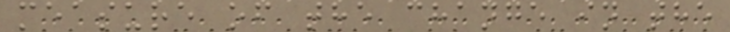measure of the change in the
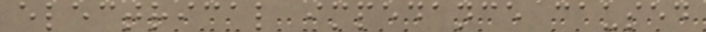electrical impedance caused
